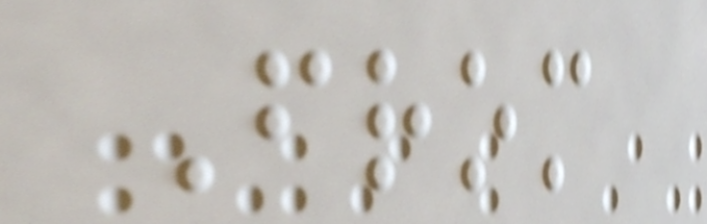From
